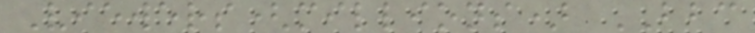Viewers(millions) BBC
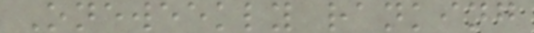Oneweekly ranking
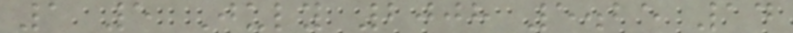1 5 July 2008 5.25 14
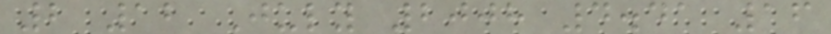2 12 July 2008 4.41 16
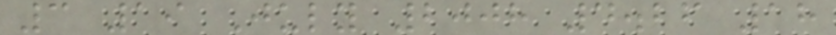3 19 July 2008 4.26 18
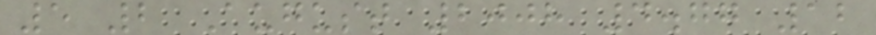5 2 August 2008 4.77 12
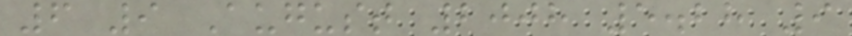6 9 August 2008 5.28 9
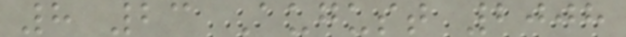8 23 August 2008
